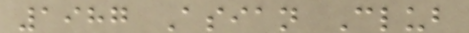1987 Asian Club
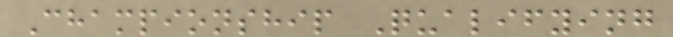Championship Qualifying
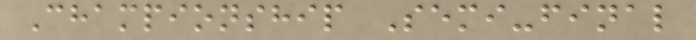Championship Semi-final
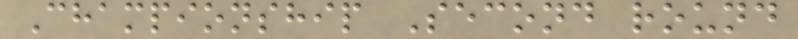Championship Second round
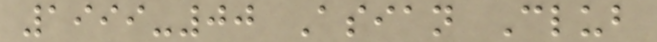1999-00 Asian Club
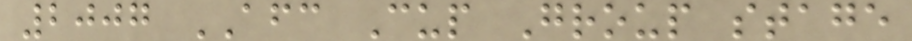2007 AFC Cup Group stage
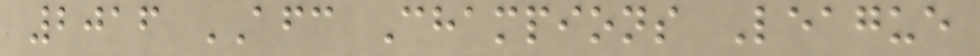2016 AFC Champions League
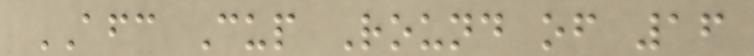AFC Cup Round of 16
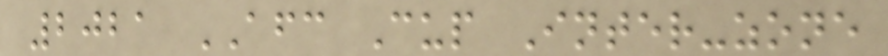2021 AFC Cup Inter-zone
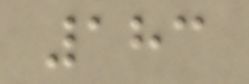183
